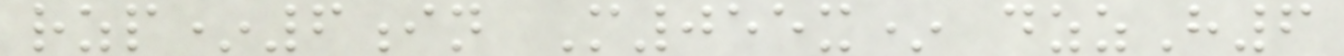rzp*6in M055x* dzzH6
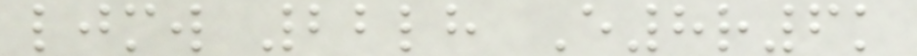ljmw 22lh E8r6k
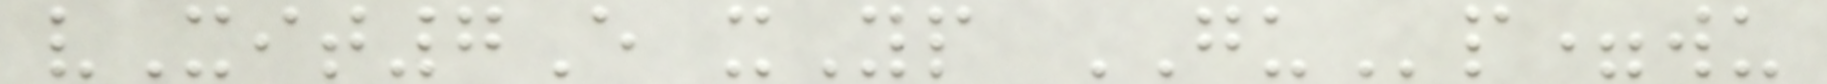vXit7E xYp GUp=wu
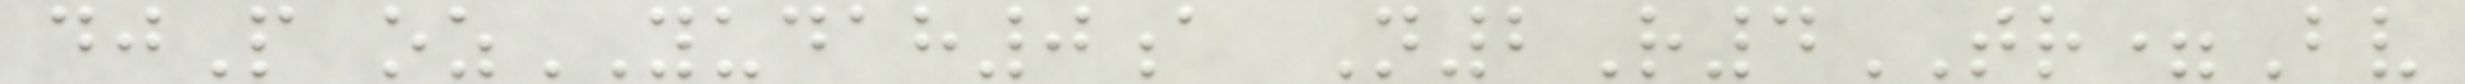djP ozYUDAH0a N2R4TR=Bv
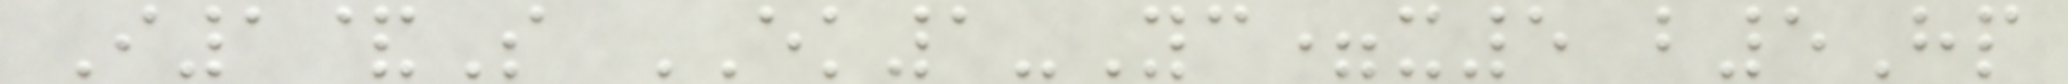I1&S EK1-Yc=x5 b5Hp
